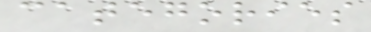categories
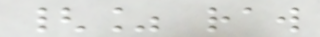{% raw
